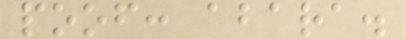poof: abara.
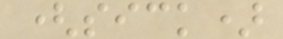(sick)
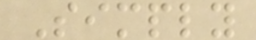Simply
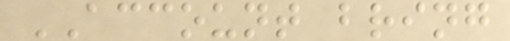ACCOUNT bring
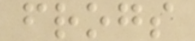frogs
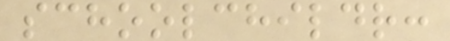schoolchildr:
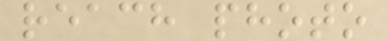reach photo
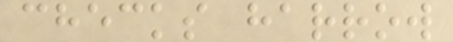checks harrow
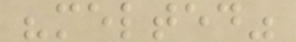"melted"
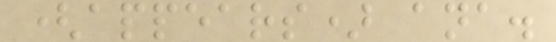(appears) ana.
